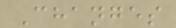Changes
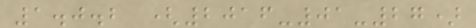1.0.2 (2016-01-27)
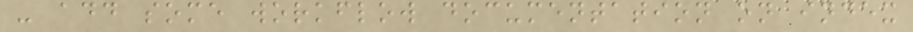- add some workflow documentation on index
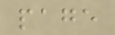page
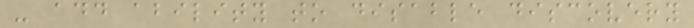- add ability to disable discovery
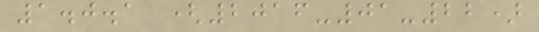1.0.1 (2016-01-22)
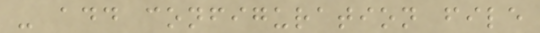- add configuration file
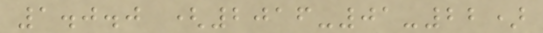1.0.0 (2016-01-22)
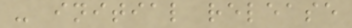- initial release
